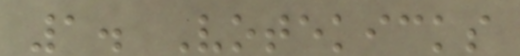1. Votekicks
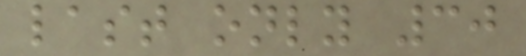last only 30
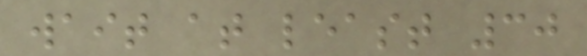wait at least 30
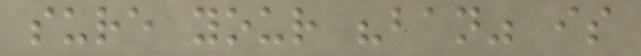sure your "ban" is
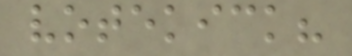votekick?
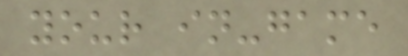your in-game
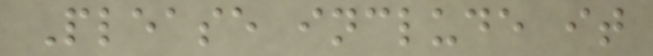Please include it
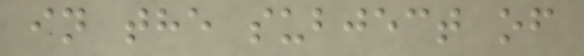in the subject of
